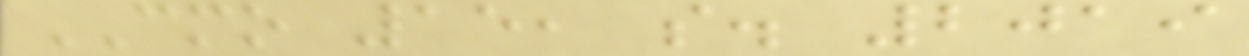CMO 15, s. 2019
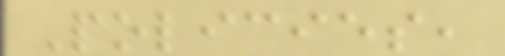Policies,
